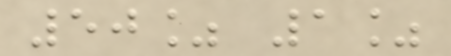50% 1%
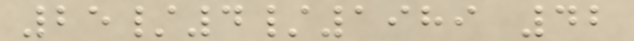25/4/1989 42
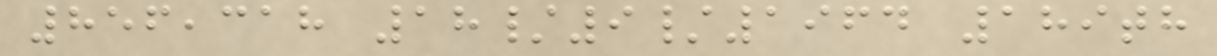856,318 18/9/1964 189th
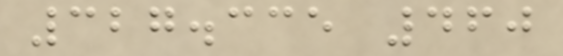327.335 460
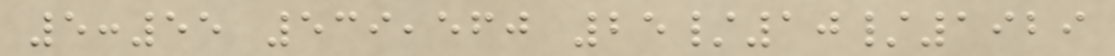5:55 539,560 25/10/1929
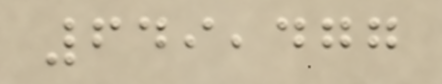649,477
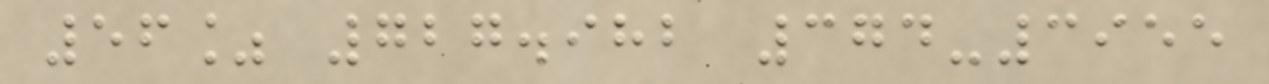56% 727.982 374-3955
